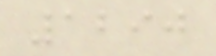1290
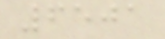6501
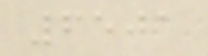6501
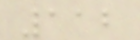112
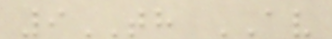9TH AV
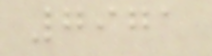7971
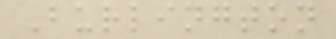Burlington
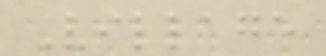Village
